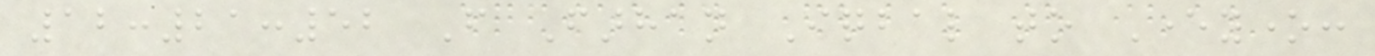12:21:52 From Farhan Iqbal to Everyone:
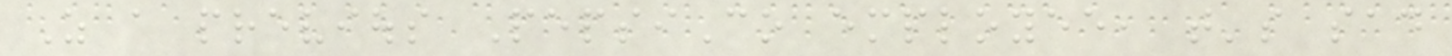As a previous PepsiCo employee, that's sad
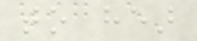to hear
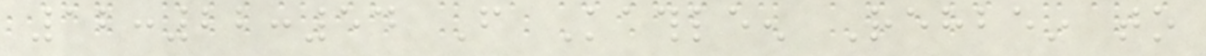12:22:54 From Kathleen Rehbein to
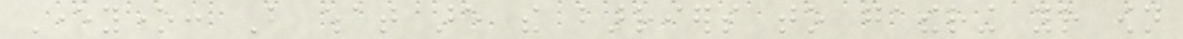Everyone: But what are the barriers to gathering your own
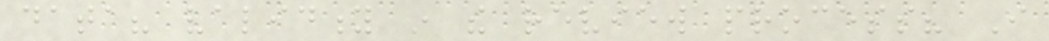data? validity in the review process? I
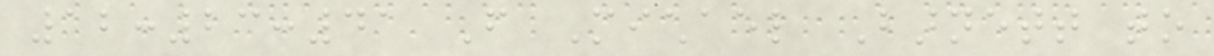12:23:41 From Michael Barnett to
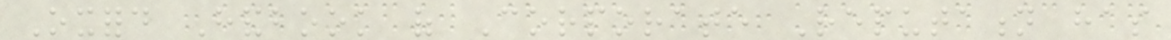Oxford Handbook of Corporate Reputation has
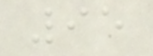95
